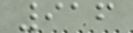916
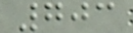703
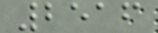2516
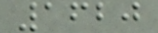1620
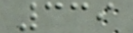339
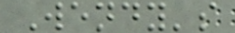Wendy's
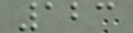123
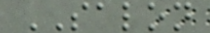SALON
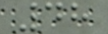48
